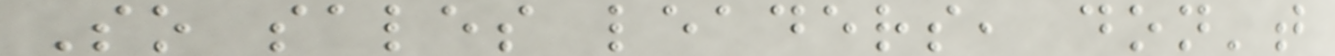So sales leaders, don't
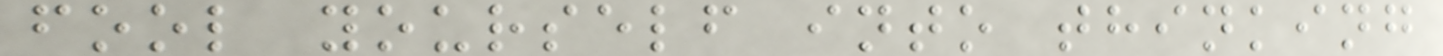fool yourself into thinking
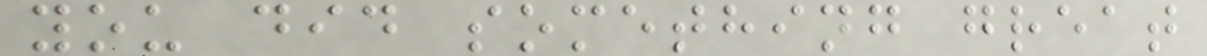you did something great
